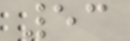53
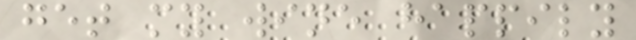get my wine happily
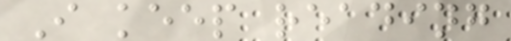I keep reading
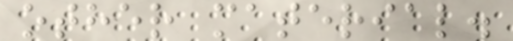other material.
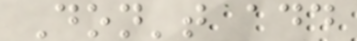Don't add
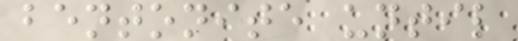bentonite until
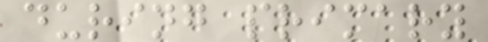during primary
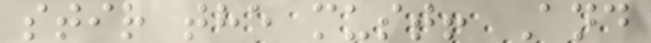stir the must! And
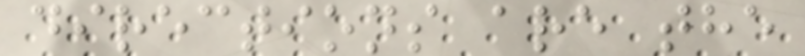directions are the
